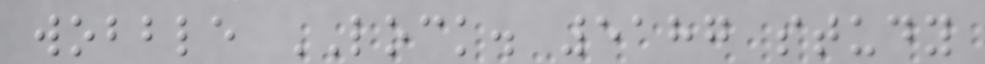wobble LOCK. 5187 study
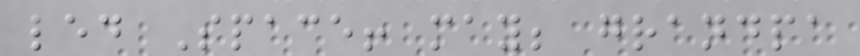led Space! may; grandpa
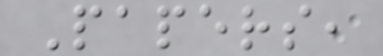Papers,
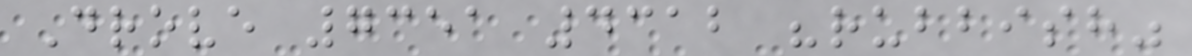Drove 7351 4312 "rubbish"
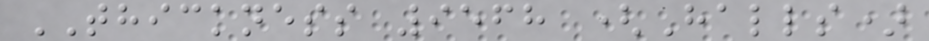THICKNESS 9568 (Halls)
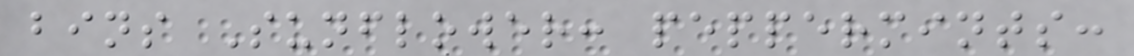bins Sunflower: peppermints:
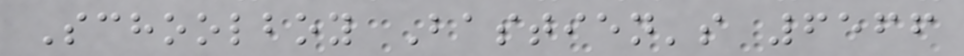Schoolboy Bastien's 6566
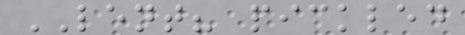LENT? pickled
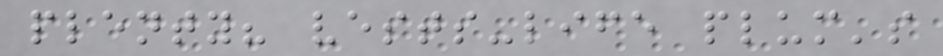plenty? vests-life plum's
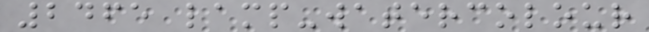2465 lamp-watercolour
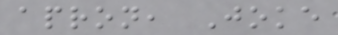apron, Joke
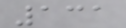131
